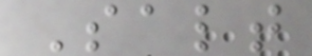Salt
